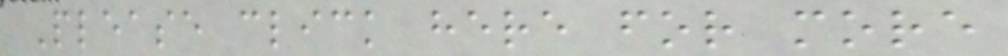Please click here for more
